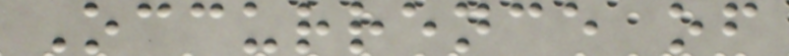Occurrence of
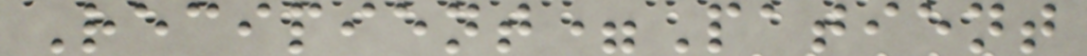Recipient=Patient
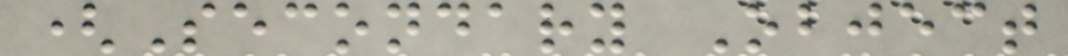(Secondary Object
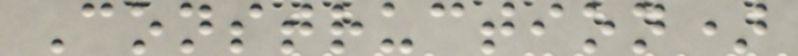Construction)
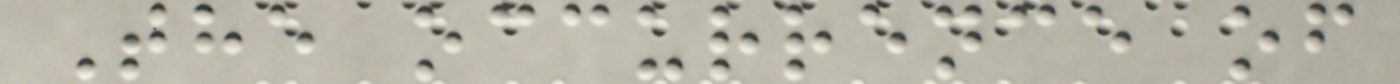The occurrence of
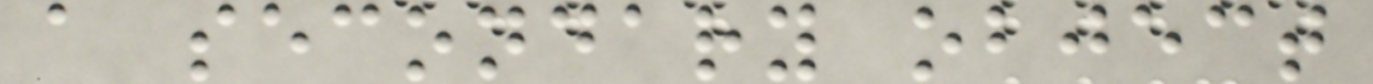a secondary object
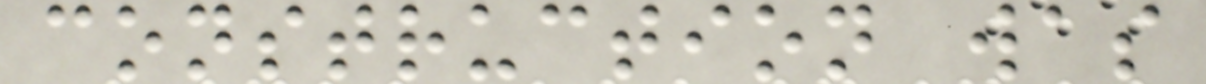construction was
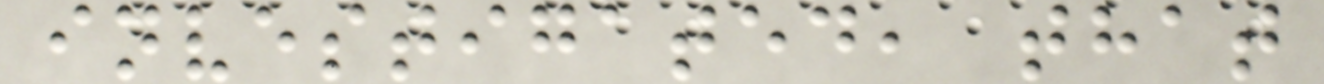investigated, that
